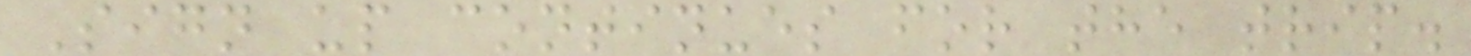Sign up continues for the trip.
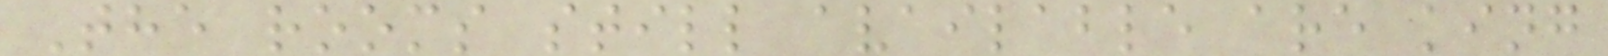The rooms still available are king
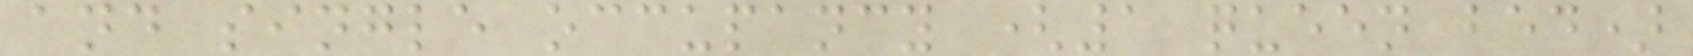and single occupancy (1 queen bed)
